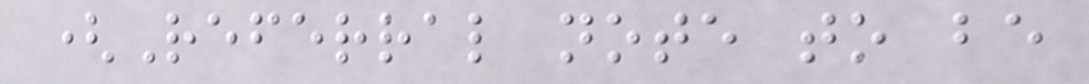(Referral note to be
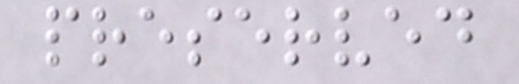preserved
